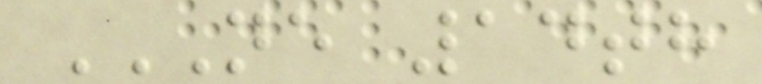NE 14TH
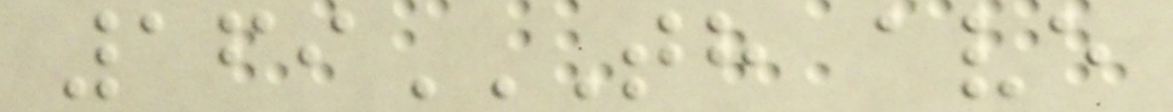169TH AVE
